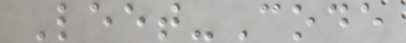Leet-Code
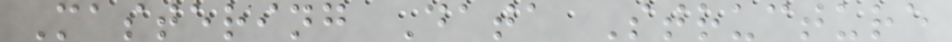Mastering Data Structure
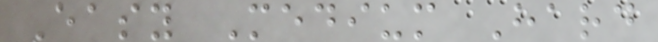Easy Medium Hard
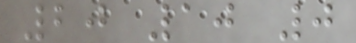20 10 0
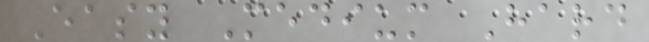Easy Medium Hard
